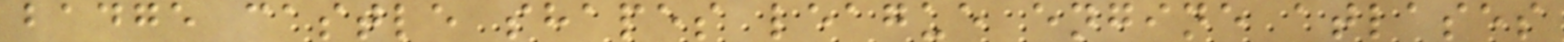badge castle shapes league engine atlases
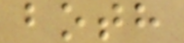both
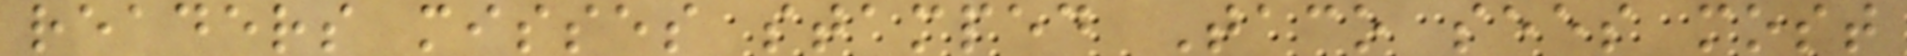readers misses stamped Taco sees most
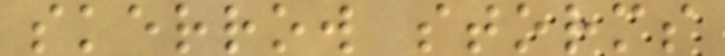skerrow storms
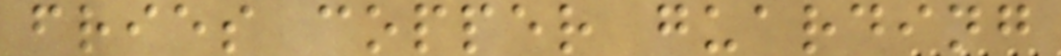fries copper guarding
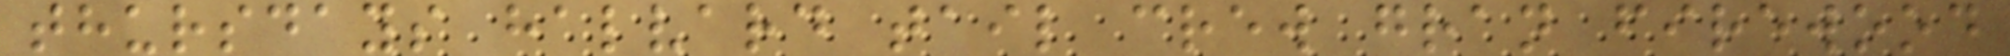thursdays halvard tail crew gran firewood
